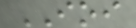IOI
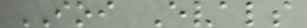IOI Evals
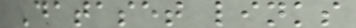Dataset links
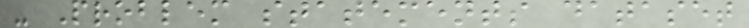- Problem statements dataset
